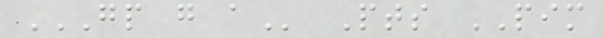GP G A Pts PIM
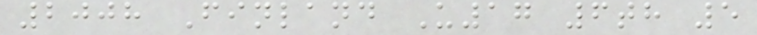2008 Finland U17 6th 5
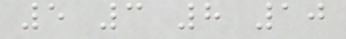5 3 8 10
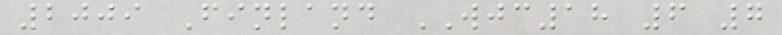2009 Finland WJC18 6 7
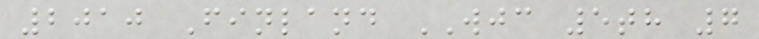2010 Finland WJC 5th 7
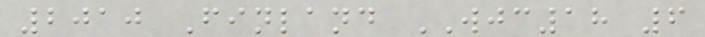2010 Finland WJC18 6
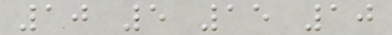10 5 15 10
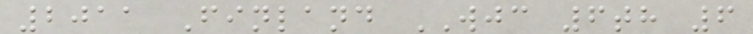2011 Finland WJC 6th 6
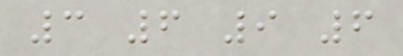3 6 9 6
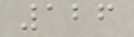126
